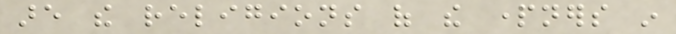are the religions of the partners in
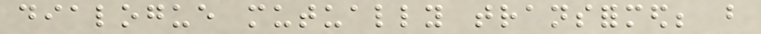dialogue mutually transformed; but
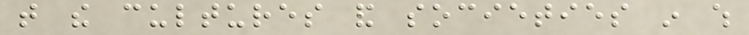that the cultures and societies in which
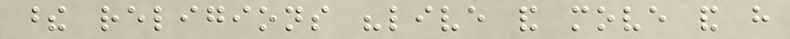these religions "live and move and have
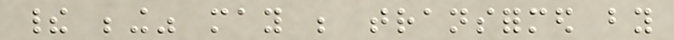their being" may be transformed by
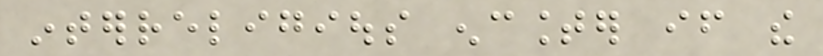interreligious encounter if the
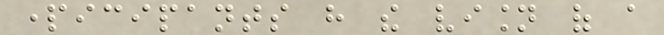participants have the vision of a
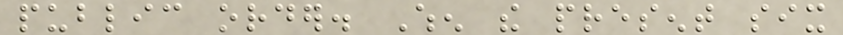public order. When the present six
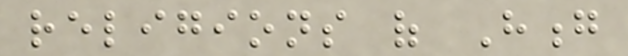religions of Hong
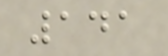141
